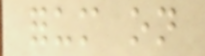forum on
